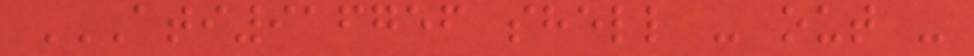ATI916756 SHELL - OUT -
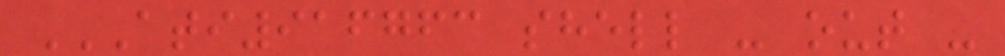ATI916763 SHELL - OUT -
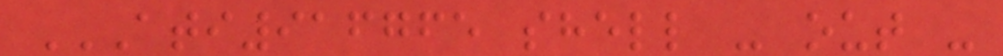ATI916765 SHELL - OUT -
